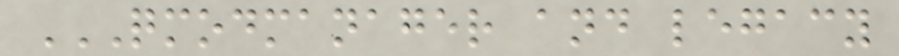QMODMANAGER AND LEGACY
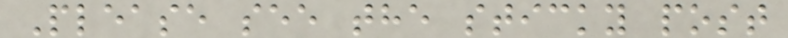Please see the sticky post
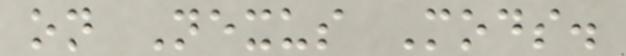on Nexus Mods.
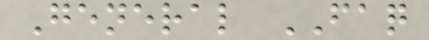General FAQ
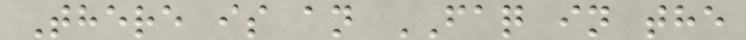There is an FAQ in the
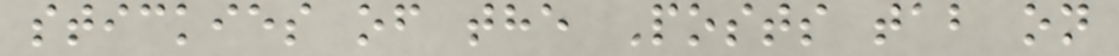stickies of the Posts tab on
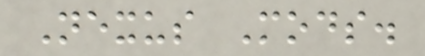Nexus Mods.
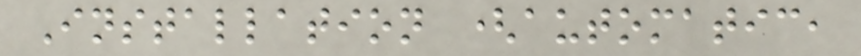Installation (automatic,
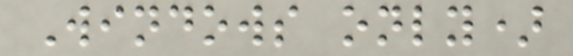Windows only)
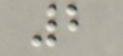2
